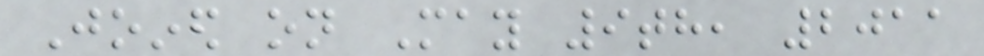Joined on May 9th, 2011
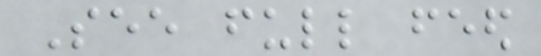See full feed
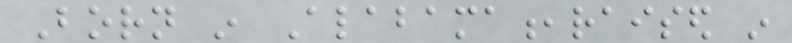Born in Alabama,raised in
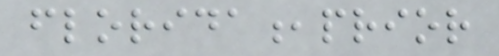florida,prior
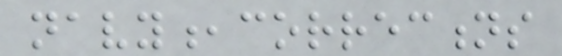navy,corrections
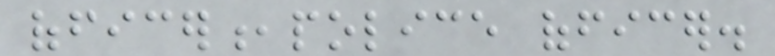officer,police officer.
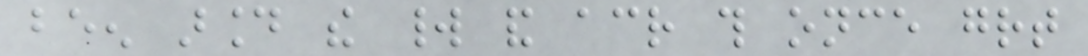been around the world and across this once great
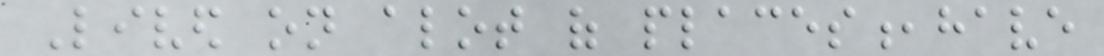Lived on alot of places,have
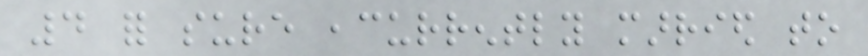4 for sure ,currently married to
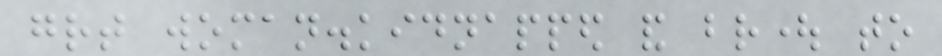great woman.kidnapped and brought to
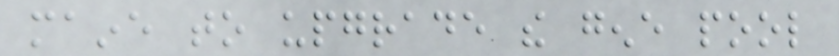maine to upgrade the gene pool
